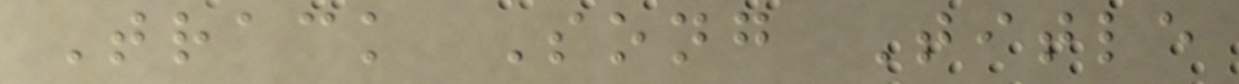Track Song Title
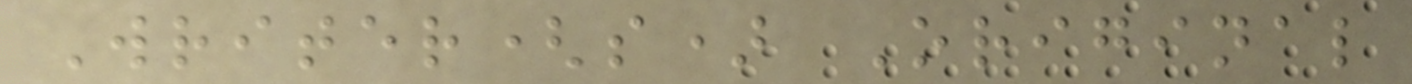Writer(s) Original
